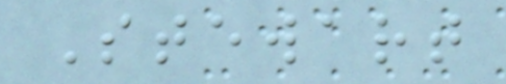Stewart
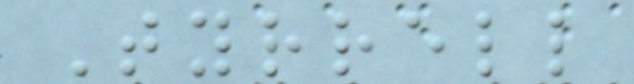Tyrrell
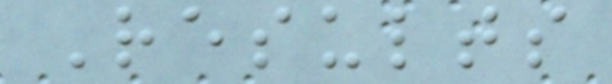Results
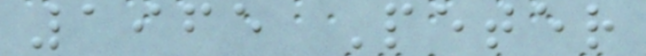1965 Peter
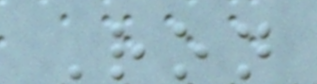Ron
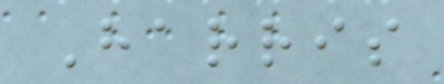Harris
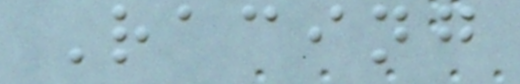Racing
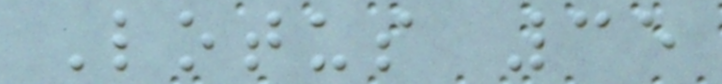Lotus 35
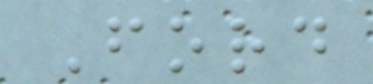Ford
